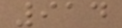914
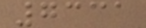7331
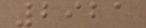2921
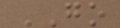GO
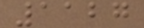1127
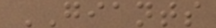GIANTS
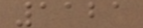1121
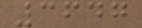3647
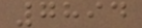7894
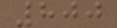800
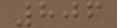806
